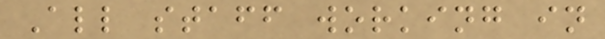All staff working in
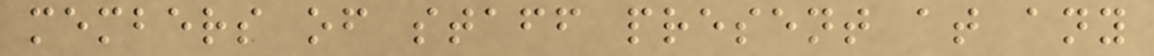members of staff present at any
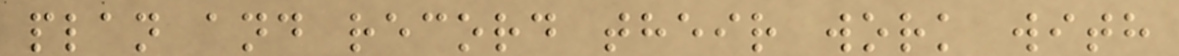plan and record their work with
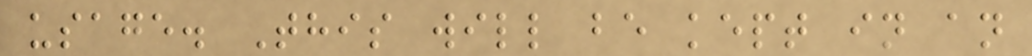usage. This will be kept in an
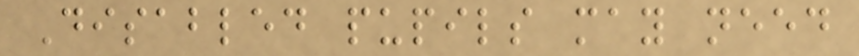Disabled pupils may need
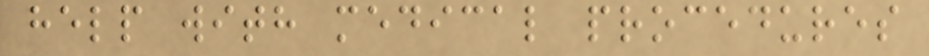help with medical procedures
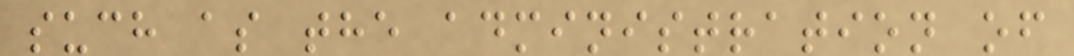such as the administration of
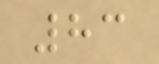83
